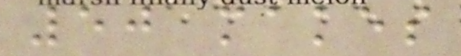50 makes
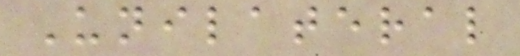Unilateral
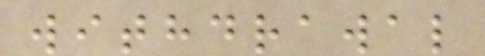withdrawal
